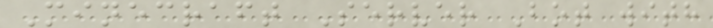Minecraft Server Bot with
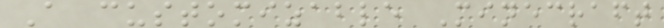A customizable Minecraft
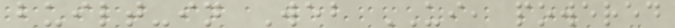built-in Web UI, powered
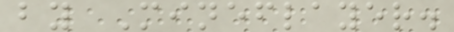by Mineflayer.
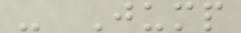- Jump
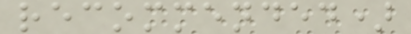recommended)
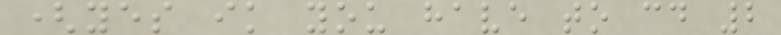(yes ik you have to cd 2
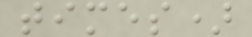times)
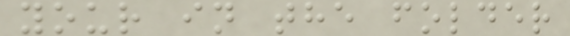your in the folder
